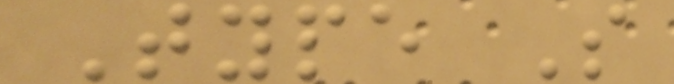Type S
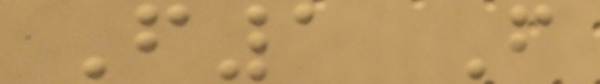F1 F
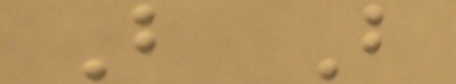B B
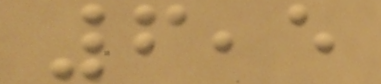6,5
